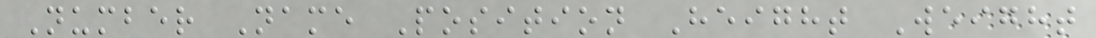Number Name Position Height Weight
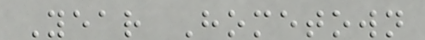Year Hometown
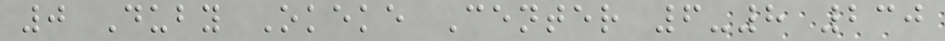0 Duby Okeke Center 6-8 230
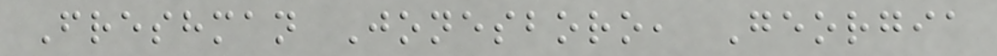Freshman Jonesboro, Georgia
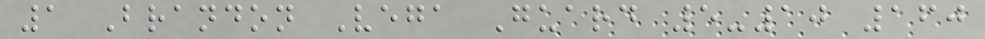1 Brandon Vega Guard 5-10 160
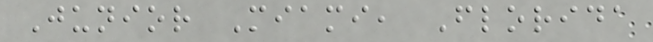Junior Miami, Florida
